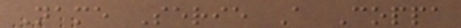Name Serie A Coppa
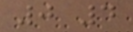0 4
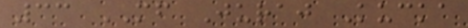33 MF Juraj Kucka
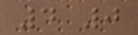4 0
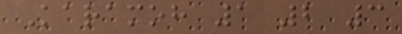Karamoh 1 2 3
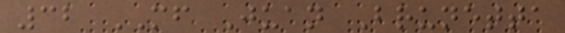32 MF Juan Brunetta
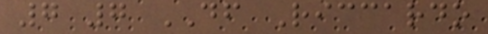7 7 DF Riccardo
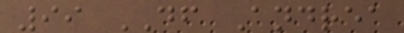99 DF Andrea
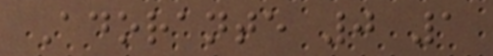Adorante 0 1
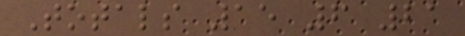Totals 15 6 21
